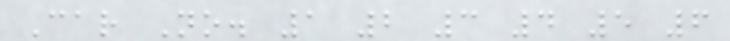Car No. 1 2 3 4 5 6
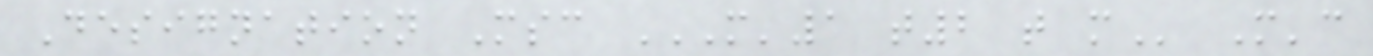Designation Msc M'1 T2 T M M'c
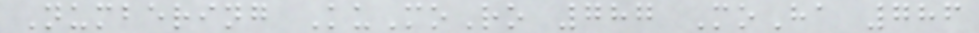Numbering KuMoRo 787 MoHa 786
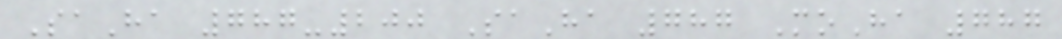SaHa 787-200 SaHa 787 MoHa 787
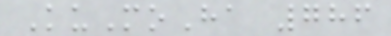KuMoHa 786
